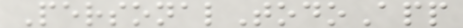PersonalTodoApp
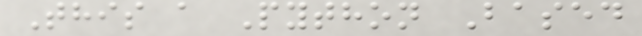This a Python Based
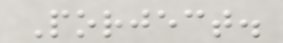Porject.
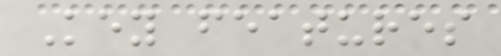Key features
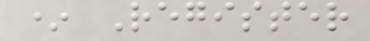* Register
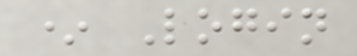* Login
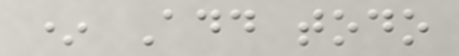* Add todo
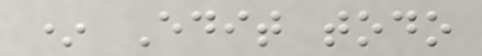* Edit todo
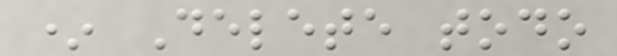* Delete todo
